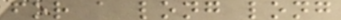for a long long
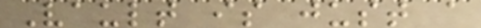Vault is just a
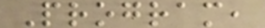Program,
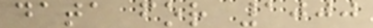data for 1000
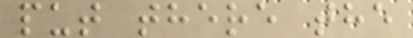put there the
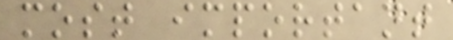most important
